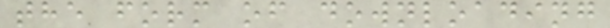the form of downloading
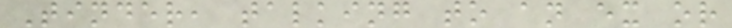Tinder, talking to an ex or
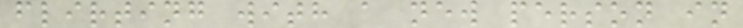flirting with a new person in
